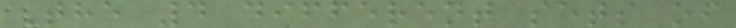The 4 different sets of
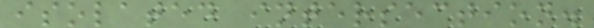isolated intersection.
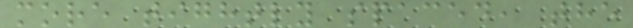more tightly spaced, the
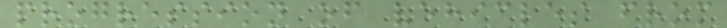progression of vehicles from
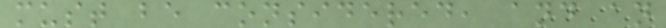must be considered, and an
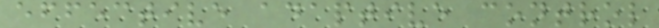effective adaptive control
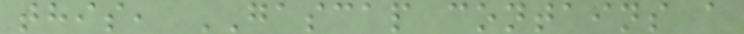this, GASCAP contains a
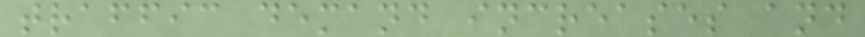traffic demand increases and
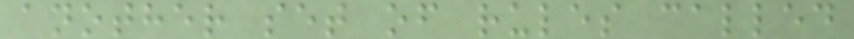another set of rules called
